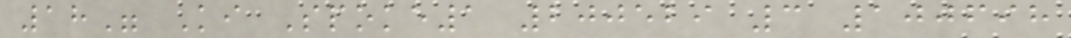18" Ki Spoke1 200529 3 100698
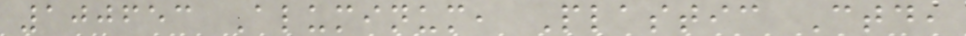100653 Aluminum, Plastic Ctd,
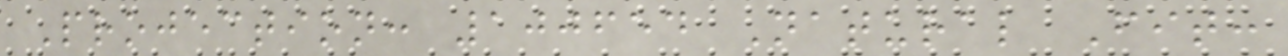Projection: 100654 Natural Fit:
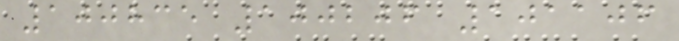100835 100206 101106
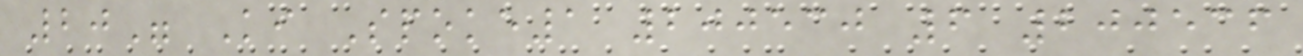20" Ki Spoke1 200530 6 200536
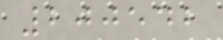200542
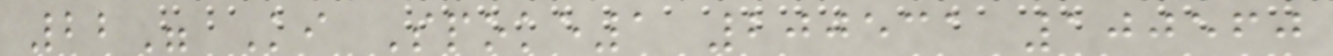22" Ki Spoke1 200531 100560
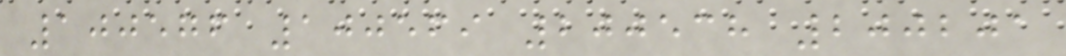100576 100569 200538 200201
